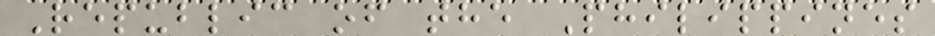Republic of the Philippines
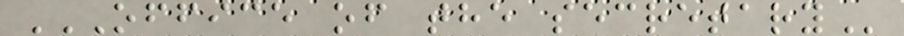OFFICE OF THE SECRETARY
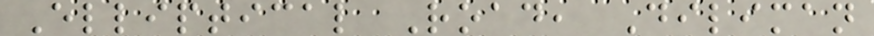Elliptical Road, Diliman
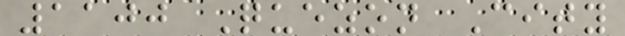1100 Quezon City
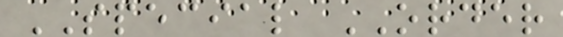SPECIAL ORDER
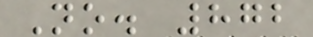No. 872
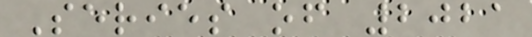Series of 2021
